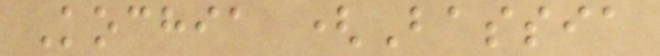Kochia (Bassia
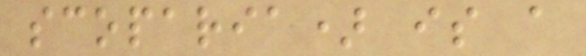scoparia) is a
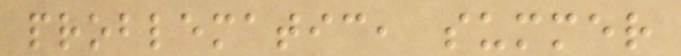problematic, summer
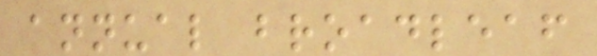annual broadleaf
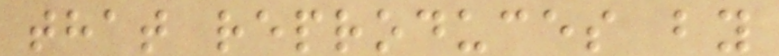that reproduces by
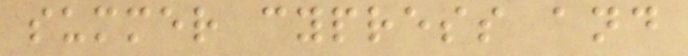summer cypress and
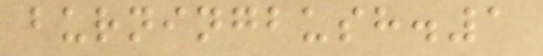burningbush.1
